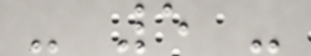- 5 -
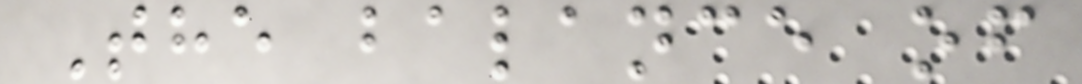The balance of
